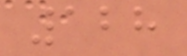128
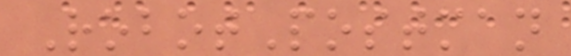RobotPostman
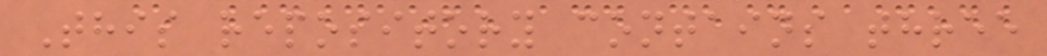This repository contains three
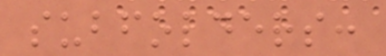subfolders:
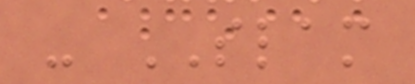- SLAM
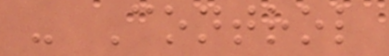- Control
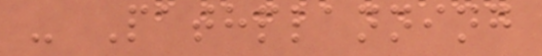- Pathplanning
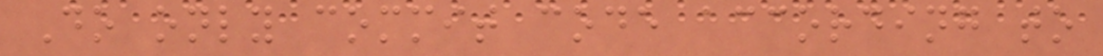Do only commit code according to
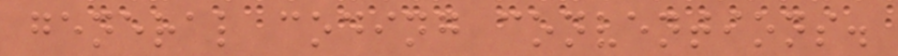general coding conventions.
